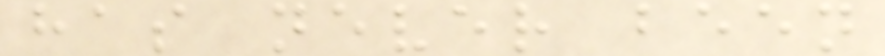has never been
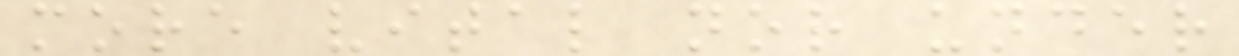more vital nor under
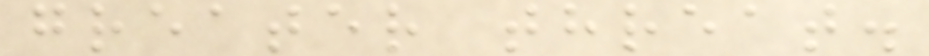greater threat.
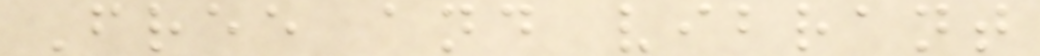Free and vibrant
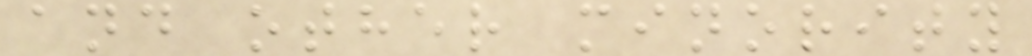and other minority
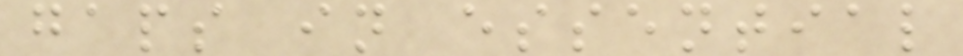gaps in essential
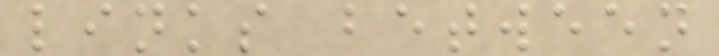links between
